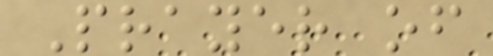Prayer of
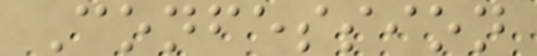Confession
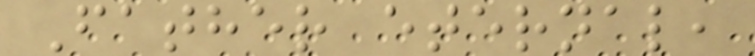Father eternal,
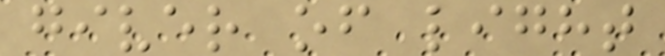giver of light
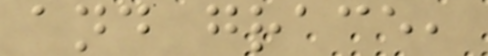and grace,
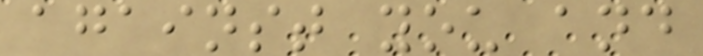against you and
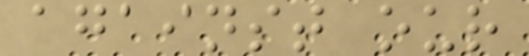against our
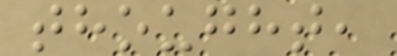thought,
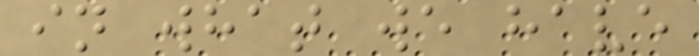in what we have
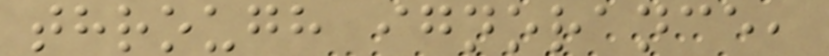through ignorance,
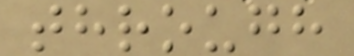through
